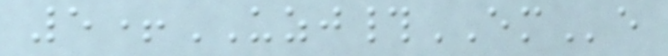5+UZJ#EMe
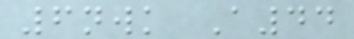6nwk A44
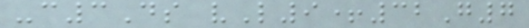-c3Ds vL9+32G7
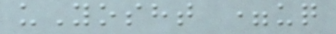uYosht =uq
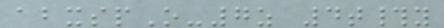abxspO-7z 4t#y
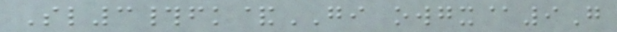Sl3#fk&GI owgx@9G
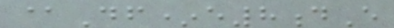@Df*e8dE
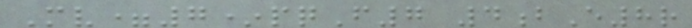Mv=7*pqF7 4bE8r
